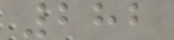282
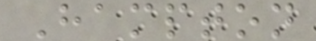Hampton
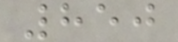850
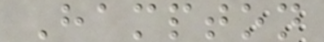Hampton
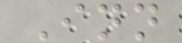Inn
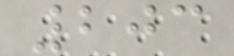203
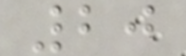20
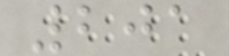201
